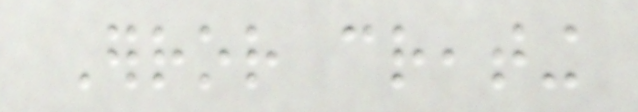Error creating
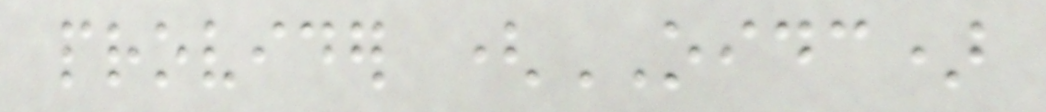provider (OIDC)
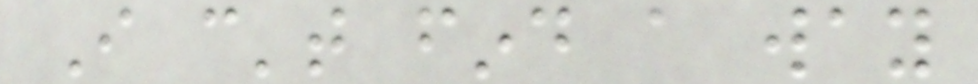I can't find a way
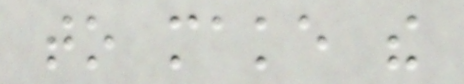to make the
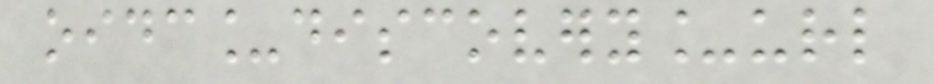oidc_discovery_url
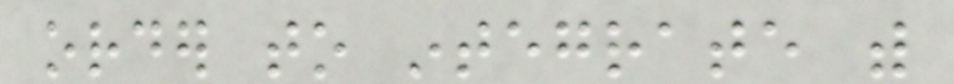order to integrate with
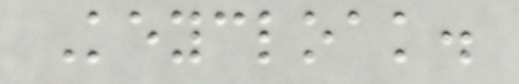Keycloak.
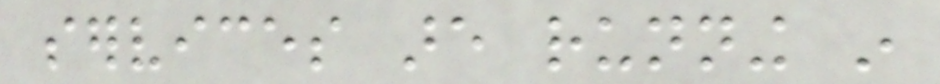services are running in
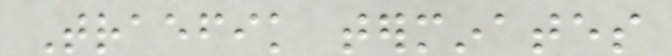Traefik terminates
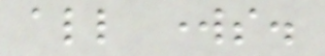all works.
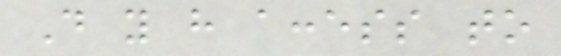Do you have access to
